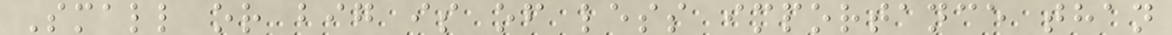Small or big is of less importance than
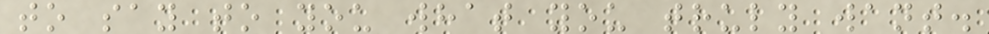to say to you what you truly want.
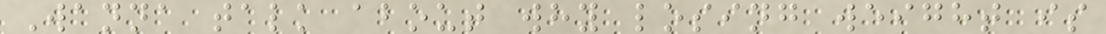Wanna talk about why losing weight is
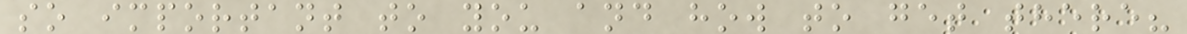so important to you and how to get there?
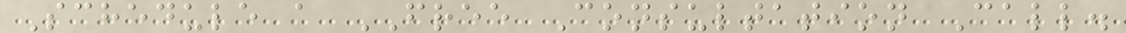Schedule a FREE Consultation Call.
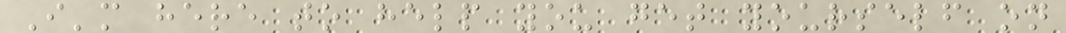I'm here to help you get yourself on
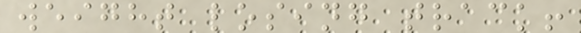weight losing track!
